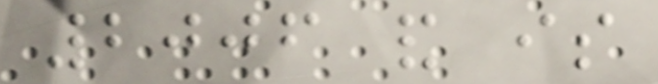2006 and is
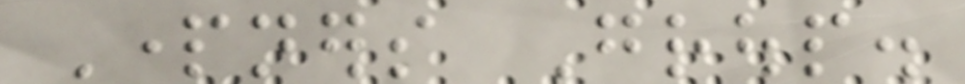Partners Group.
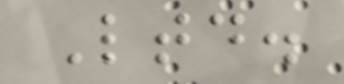Ltd.
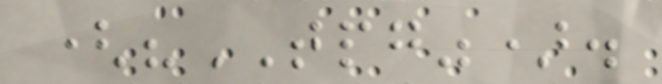("TPG").
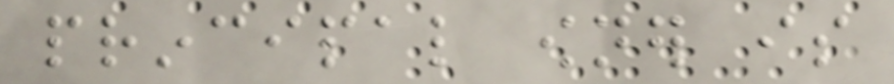principal owner is
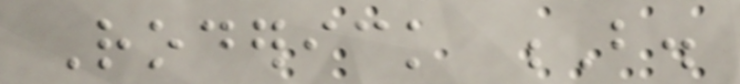Roderick B.
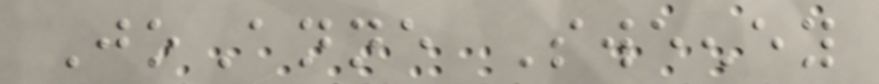JoAnne Sweeney
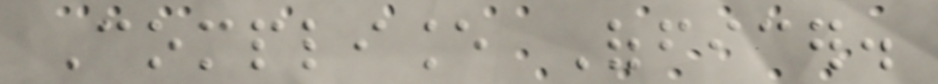Compliance Officer.
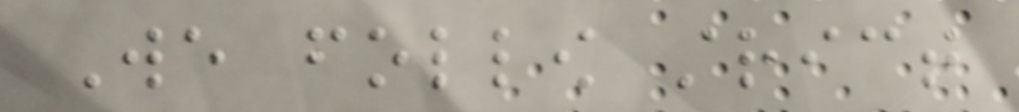We follow strict
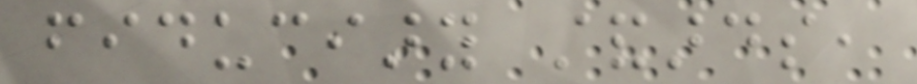fiduciary standards,
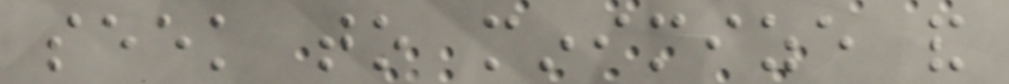seek to minimize and
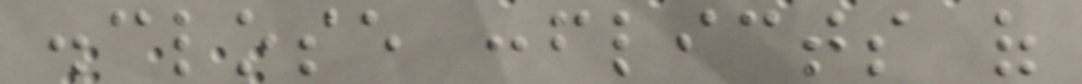disclose conflicts of
